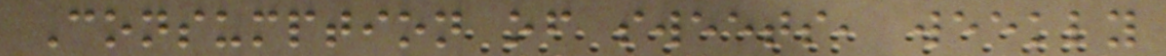Consumption of sweets, weekly
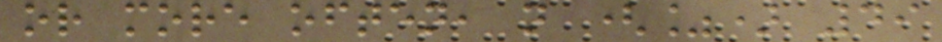or more often, n (%) 49
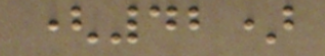(42)
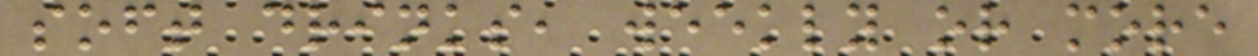soft drinks, weekly or more
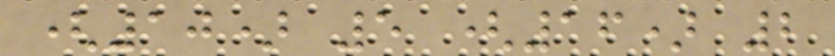(10) 5 (16) 2
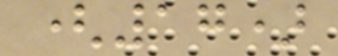(17)
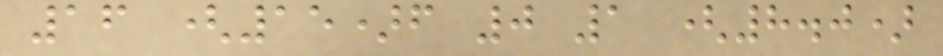16 (15)f 0 1 (8.0)
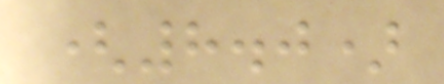(8.0)
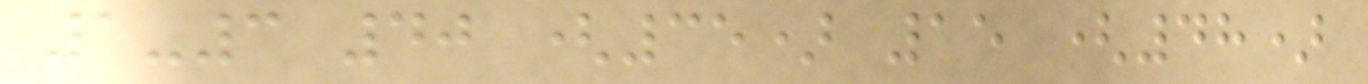1-3 40 (35) 15 (48)
